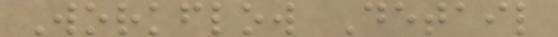Workflow Detail
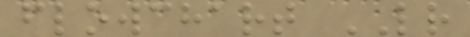flowchart LR
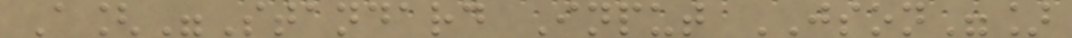A["Standard Input JSON"]
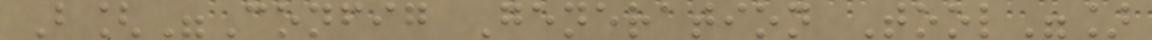B["Config Generation Tool"]
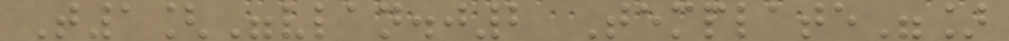T1["vlan.j2 Template"]
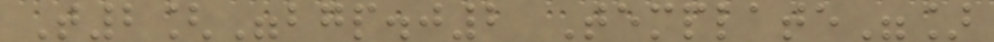T2["bgp.j2 Template"]
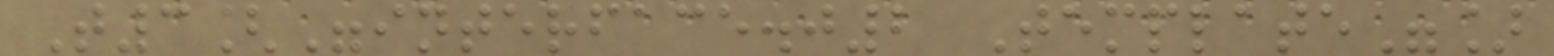T3["interface.j2 Template"]
